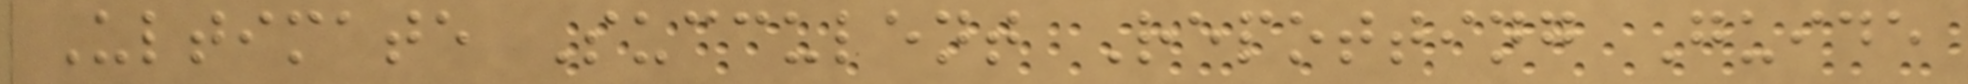Ultimate Succulent Repotting Guide
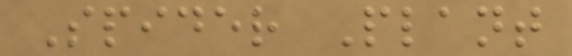Spider Plant
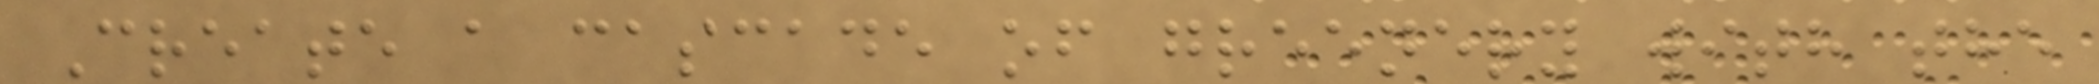Create a cascade of greenery with the
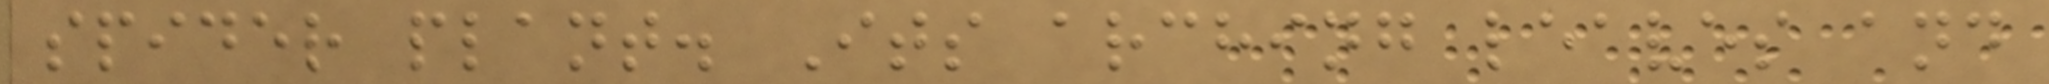spider plant. Its arching leaves and
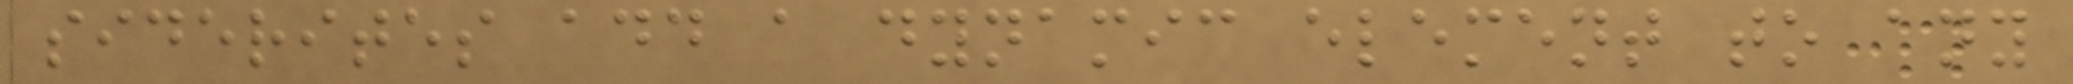siderites add a dynamic element to any
